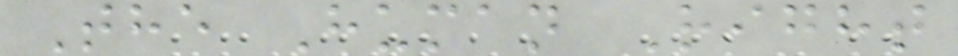The Human Right
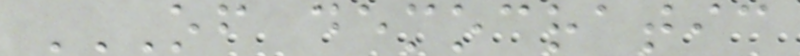OF DEMOCRATIC
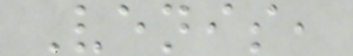Venis,
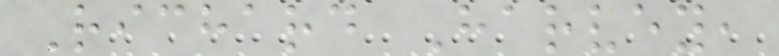Richard Harvey,
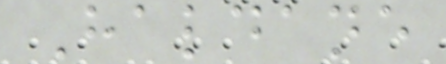Haldane
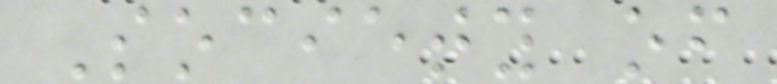Society of
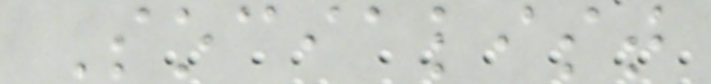Socialist
